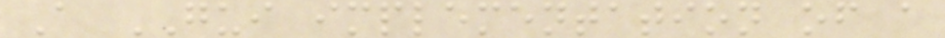A GUI implementation of a
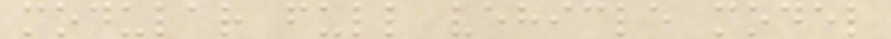modular full vehicle model
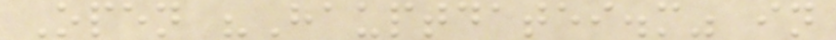Open "Hauptdatei.m" in
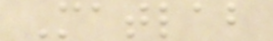Matlab
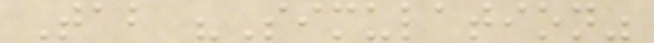Tab "Simulation"
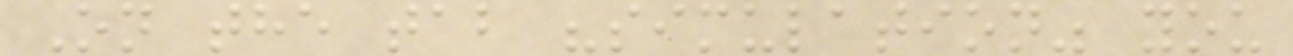On the tab "simulation" you
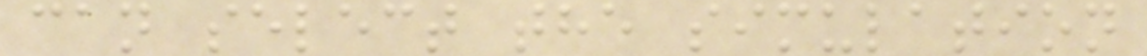can select the simulation
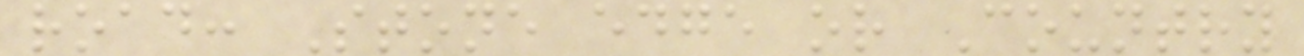road: Stone edge or Country
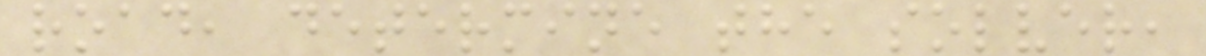road, determine the solver,
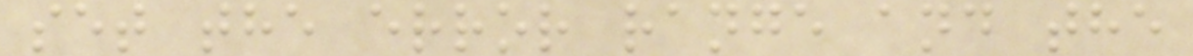set the error range and the
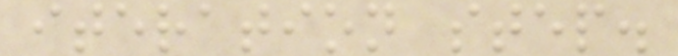iteration step.
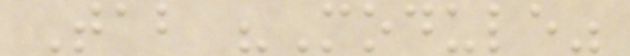Tab "Module"
